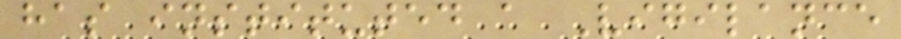has instituted a Vigilance
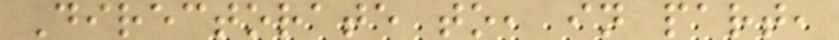Directorate to, in part,
